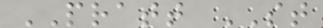PRATT ST
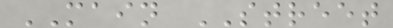MAIN STREET
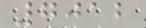7012
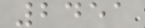2451
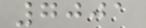7001
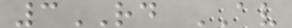3RD AV
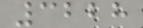3228
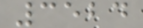3524
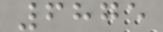6875
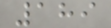189
